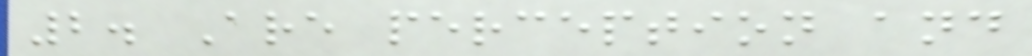2. Are perception and
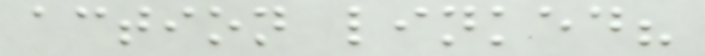action linked?
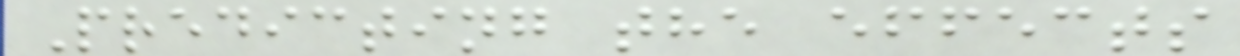Predicting the effects
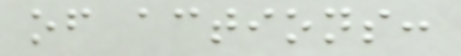of actions:
